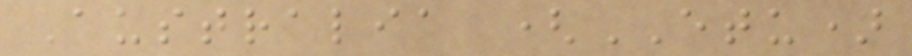Australia (ETU)
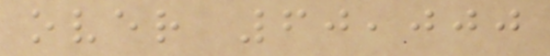over 60,000
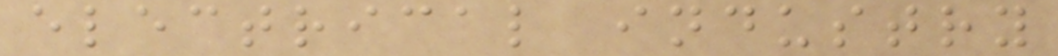electrical industry
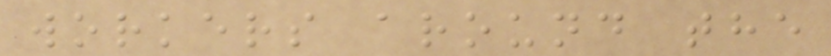workers around the
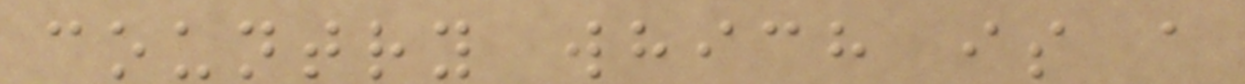country which is a
